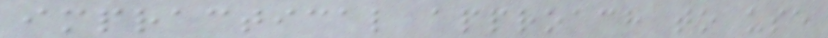impractical approach to use
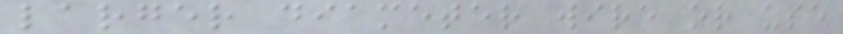larger diameter wire or use
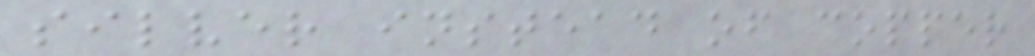silver instead of copper
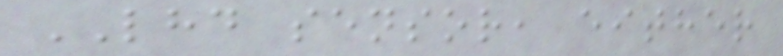LHD sensor, either
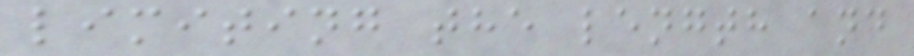limiting the length and
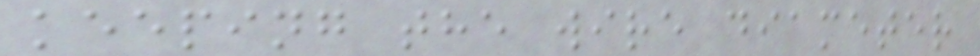keeping the wire diameter
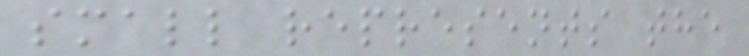small represents the
